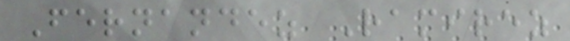Fernandez Ramirez
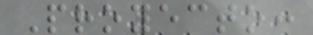Proyecto:
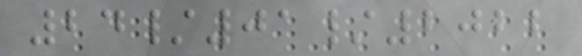24/01/2022
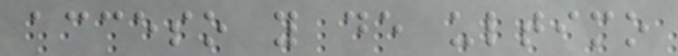acceso y de ultimo
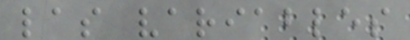las variables
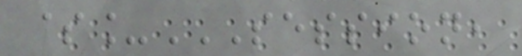$_SESSION,
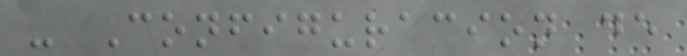- Configuracion de
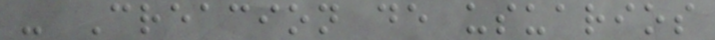- Creacion de usuarios
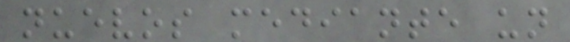nuevos mediante un
